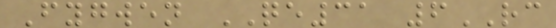Fygwen QE31 6RC
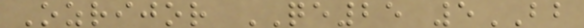Ozrijor QE25 5BB
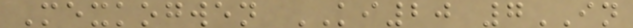Mexkogwen KI20 7IN
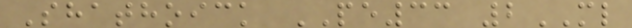Shathoick PE33 2ML
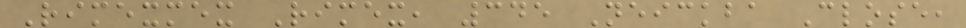Rimexmex Rimex, 345 Neickba Close,
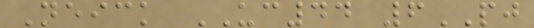Neick UC44 6PJ
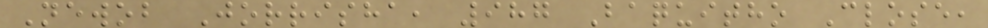Newob Jorrisha, 987 Baquitho Close,
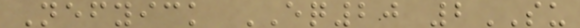Nefyick EQ20 2SU
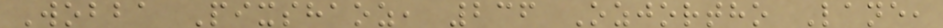Wobba Pixshaoz, 236 Ozjortho Lane,
